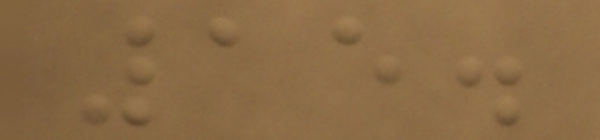15.
